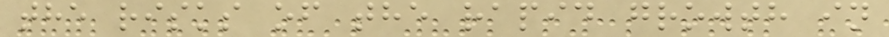the risks of the rapid growth in
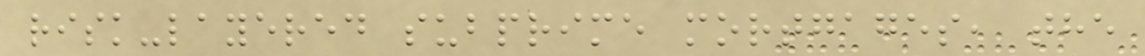risk-layered subprime mortgages, the
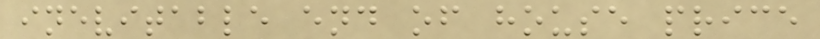inevitable end of house price
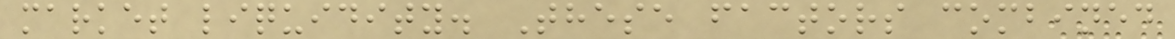market liquidity. These factors combined
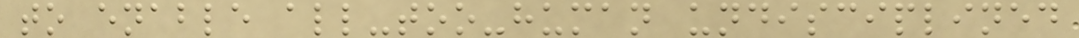to enable all-too-human undisciplined
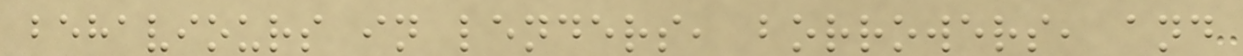behaviours in lenders, borrowers, and
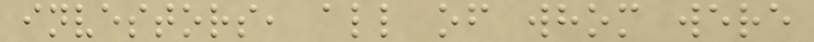investors, all of whom were
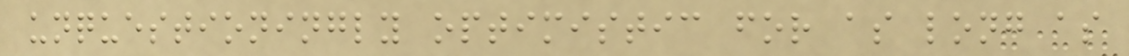unquestioningly optimistic for as long as
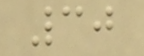30
